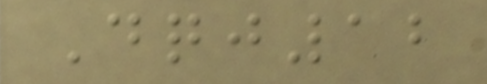Dqj12
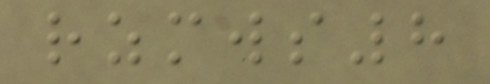rzmws8
